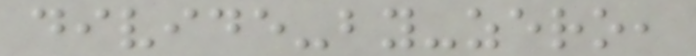divide-by-zero,
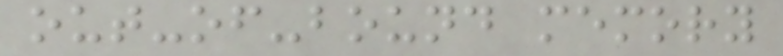out-of-bound memory
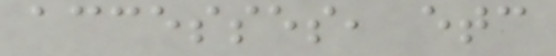accesses, etc
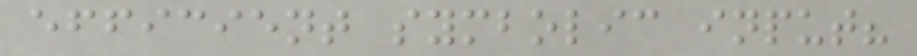efficient symbolic input?
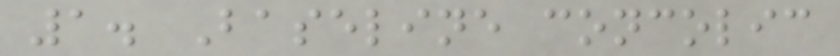1. Baseline concolic
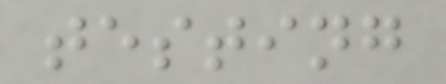testing
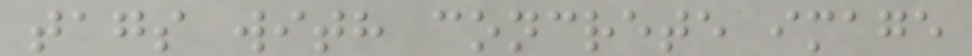tags with concrete image
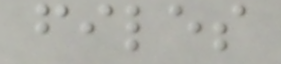files
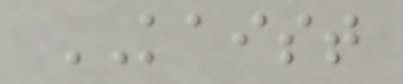KAIST
